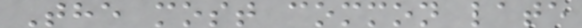The most common late
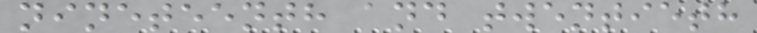nineteenth and twentieth
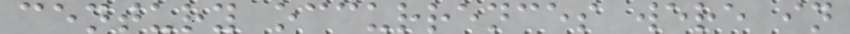century occurrences were in
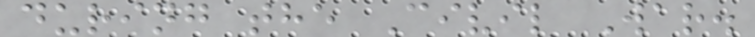during the Civil War.
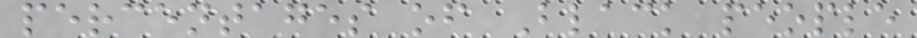percentages of Black people
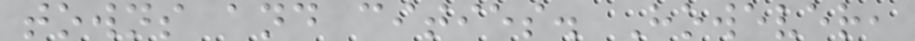towns and cities. However,
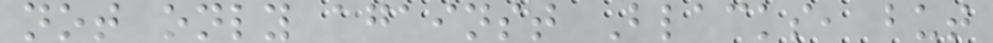not only against Blacks, but
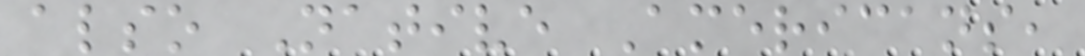also Native Americans,
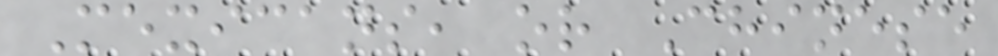Mexicans, or Chinese
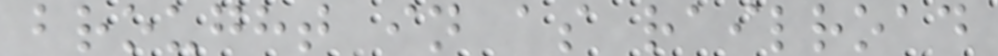brought in as railroad
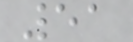51
